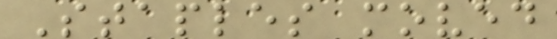Staples moved
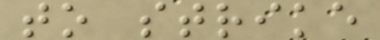to strike
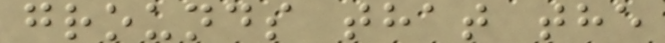grounds that the
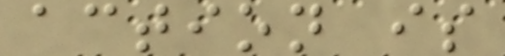action is
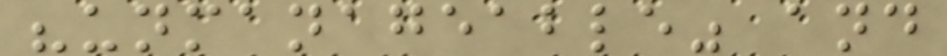"unmanageable" and
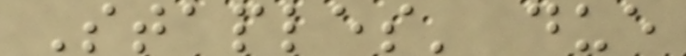Staples' due
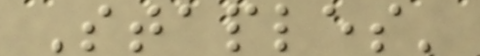Staples'
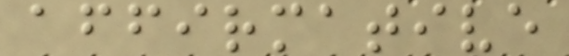affirmative
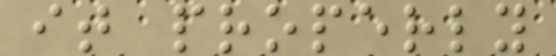it properly
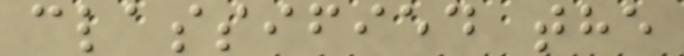classified the
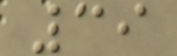39
